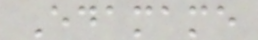Edamame
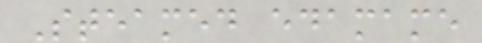Steamed edamame
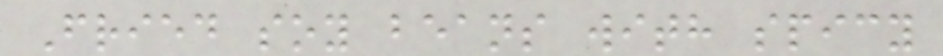Fried soy beans with spicy
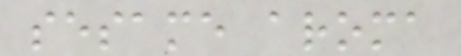sesame aroma
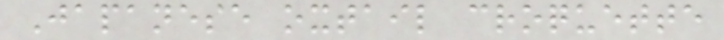Japanese oxtail croquette
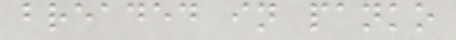breaded in panko
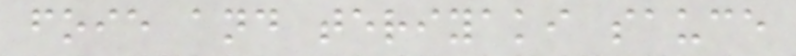foie and teriyaki sauce
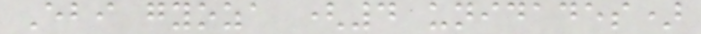Ebi gyoza (4 unidades)
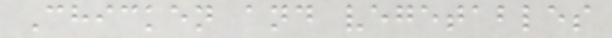Chicken and vegetables
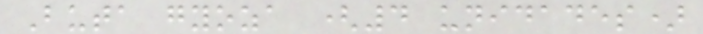Buta gyoza (4 unidades)
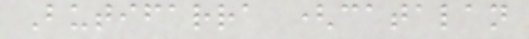Butifarra (catalan
